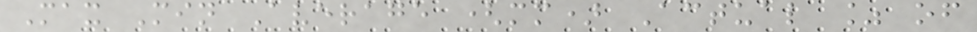Max Min Average (mm) Actual % of
